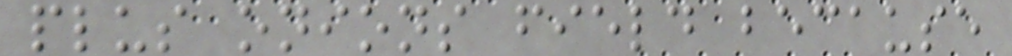plus onions field because
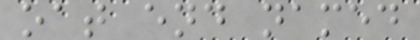oat end named
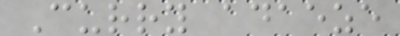Curry adaeze
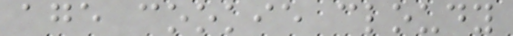age cookie cloudy
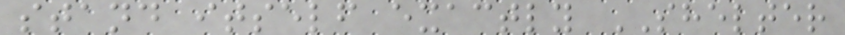stand itself exactly SHELTER
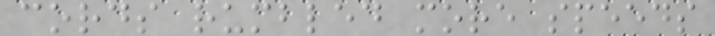cords rumbled more speeds
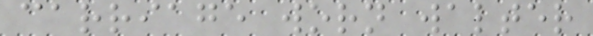carriage worn walter
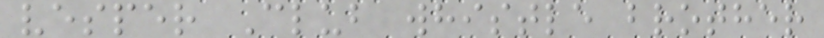vesper Club whistle brother
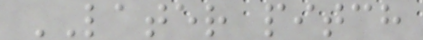LATER pitch
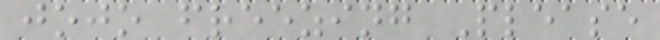jojo freezing Please
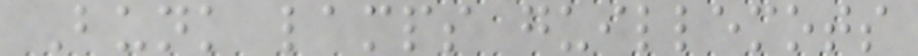Bunk lamps guillemots
